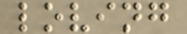loving
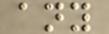any
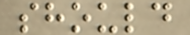should
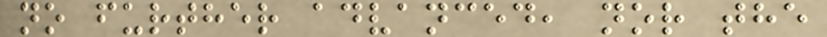no further advanced, nor the
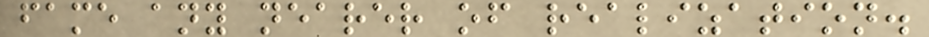fame any nearer of realization.
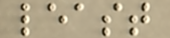least
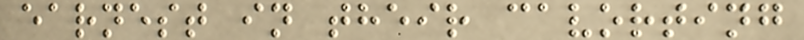earnest in their cavorting
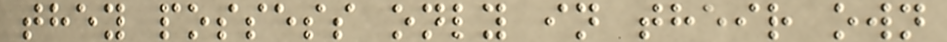they possess only in their own
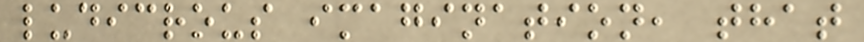ludicrous imagination, that
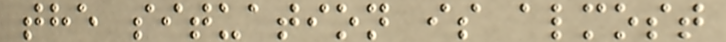the situation is almost
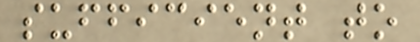sufficient to
